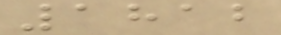1812
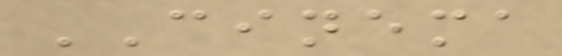CINEMA
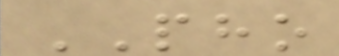PHO
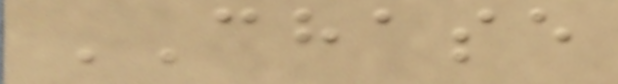CHASE
